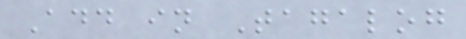Add in Tagalog
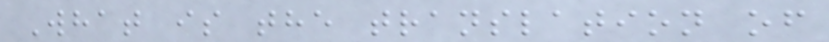What is the translation of
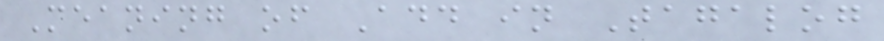Meaning of Add in Tagalog
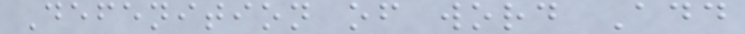Defenition of word Add
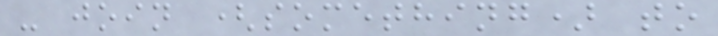- join (something) to
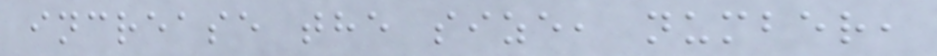increase the size, number,
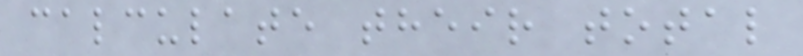calculate their total
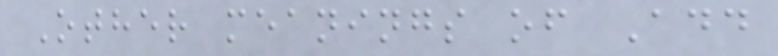Other meanings of Add
